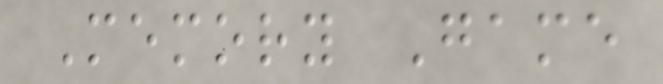Memory Game
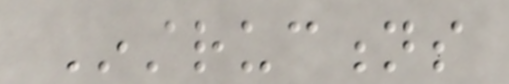Instructions
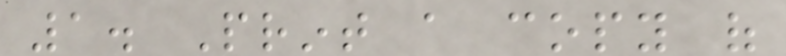1. Print a copy of
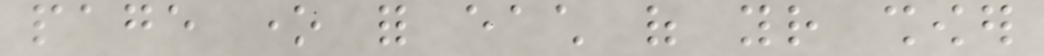page one for each of your shower
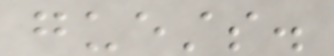guests.
